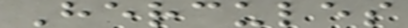Hercules
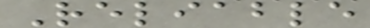Reliable
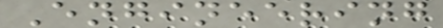Engineering
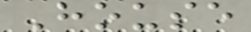House
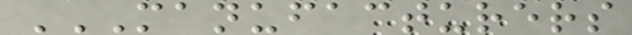MANUFACTURERS
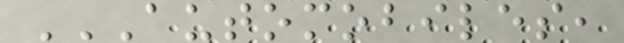AUTOMOBILES,
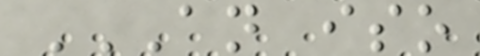AN ISO
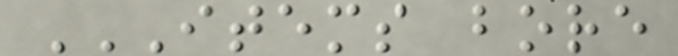ITEMS BORE
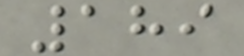189
